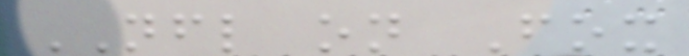NFL on Fox
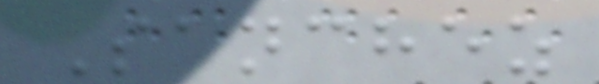Sanchez
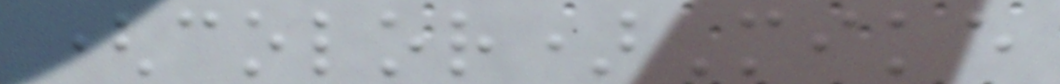(color)Mike
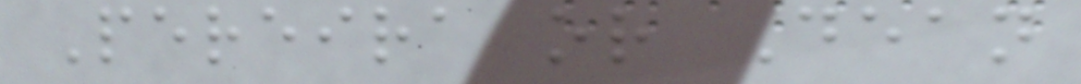Pereira or Dean
